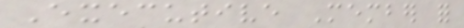Executive Member for
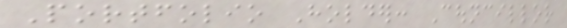Portfolio Holder: Councillor
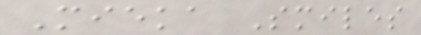Mieka Smiles
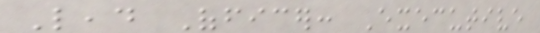Lead Officer: Executive
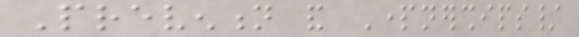Prevention and Partnerships/
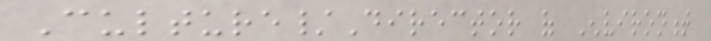Culture/Director of Environment
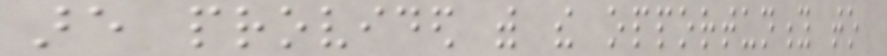are provided with the opportunity to
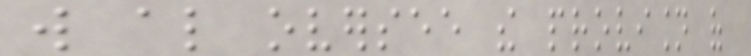will also oversee the provision of
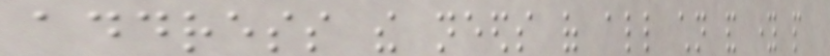address the needs of all children and young people
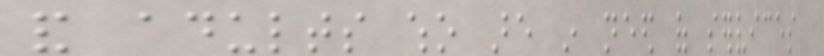and adults who are in need of services
